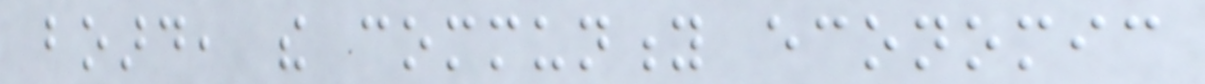board, the community economic
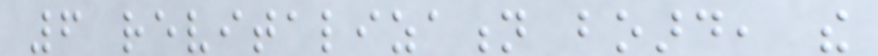6 revitalization board, the
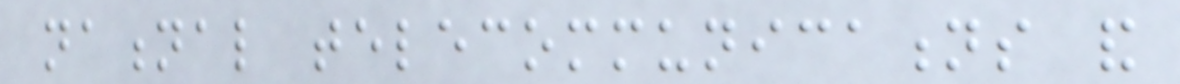national telecommunications and
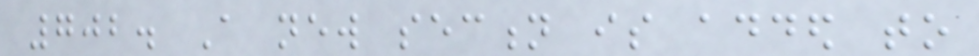702. A new section is added to
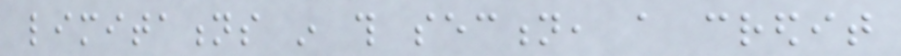limitations in this section, a credit
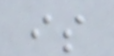is
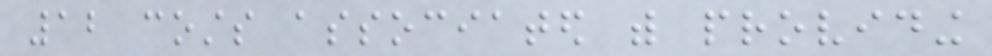12 costs associated with providing
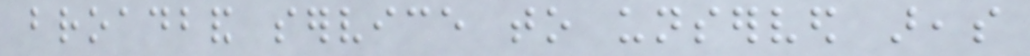broadband service to unserved areas
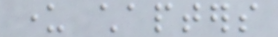under chapters
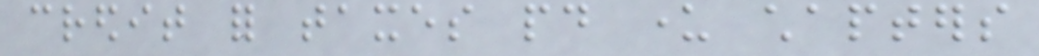credit for taxes paid under chapters
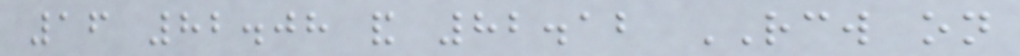16 82.08 and 82.12 RCW on
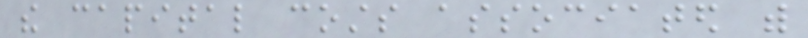the capital costs associated with
